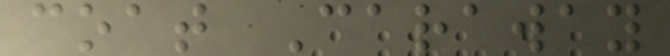coat Caraway
